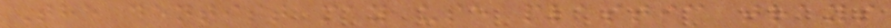The dentist may use plastic trays
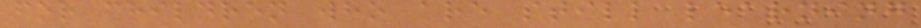for children who are still learning
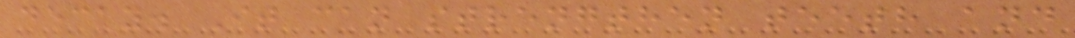decay. It can strengthen teeth and
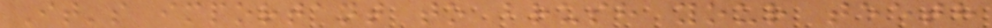It's important to brush your teeth
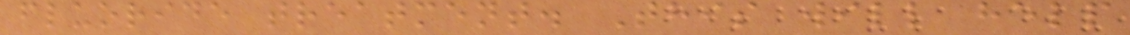fluoride treatment. This will help
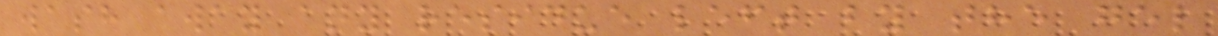wash away any residue left by the gel
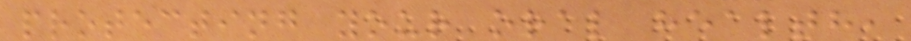protecting your oral health,
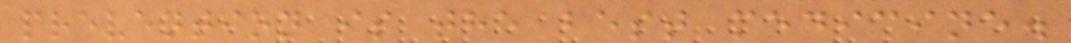prevention is the best medicine.
